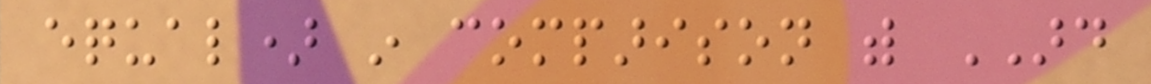equal) in comparison with ARD
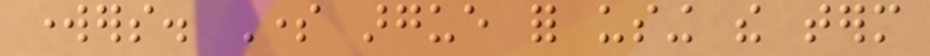workers. Some argue for using the term
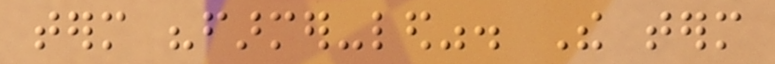term "farmer-led". The term
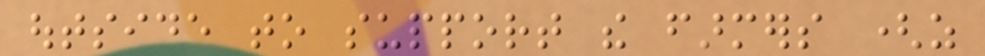outside to support the farmers (as
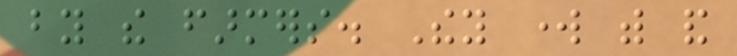by the farmers. They work with and
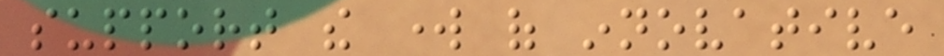support the work of innovative
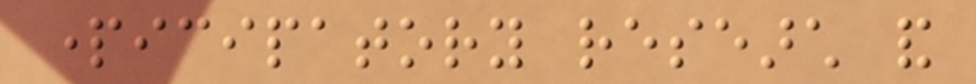participatory research and
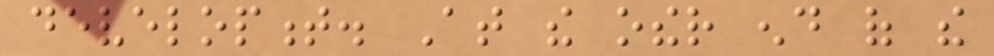development. At the other end of the
